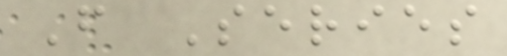F Series
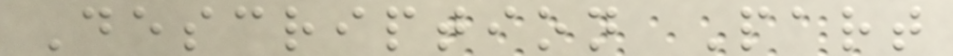Description Part
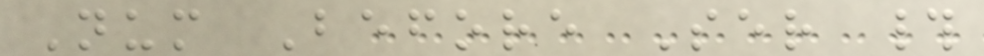Num Before Ser #
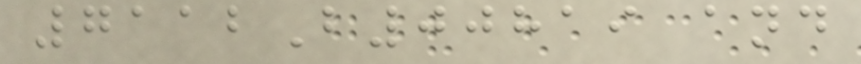7112B00819 and
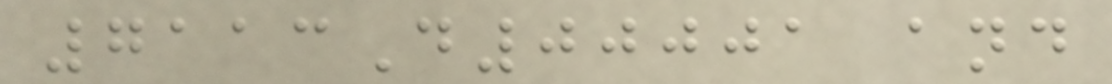7113D00001 and
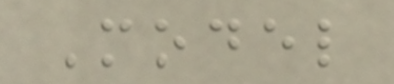Model
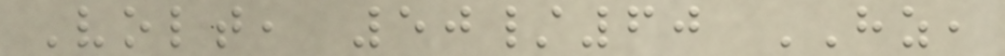Volt, 50/60 HZ,
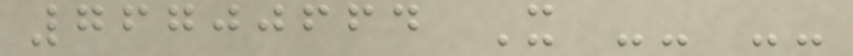76700664 X -- --
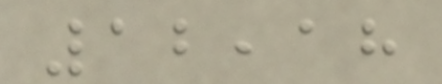12,18
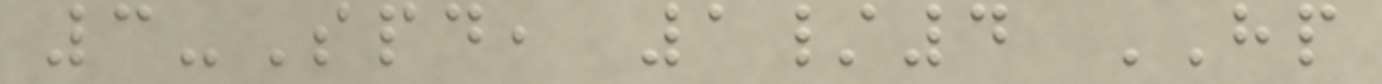3-Spd, 1/4 HP
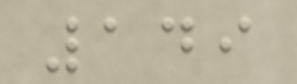149
